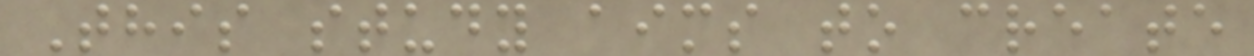This study aims to create
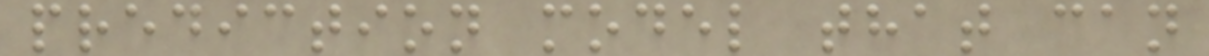prediction model that can
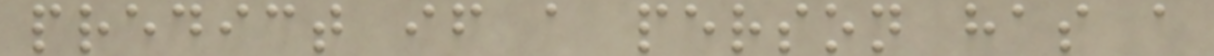predict if a person has a
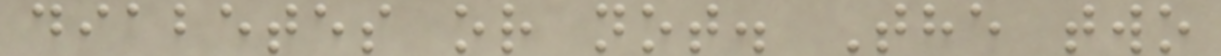diabetes or not. The two
